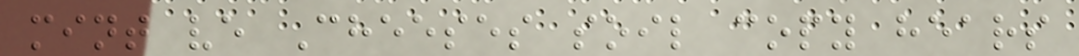mint ve Cheeses soil copy hears
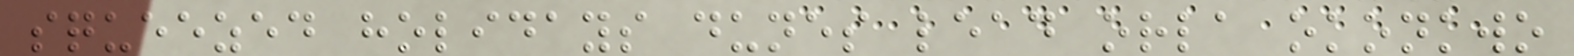squeezed holidays dunes lead orla okonkwo
